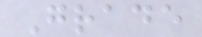Grade
